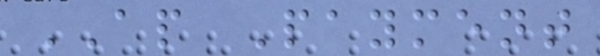AP Payment
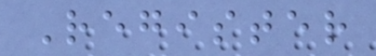Register
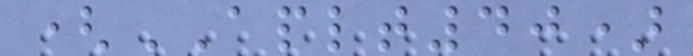(APLT40)
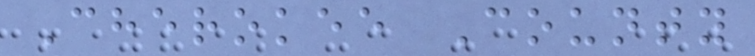Cherokee County
